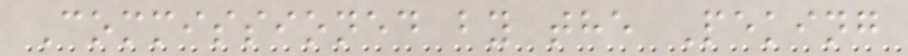Commissioned by the Peking
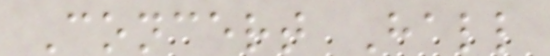Concert Hall
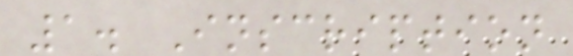1. Inscription
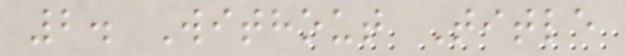2. Without Title
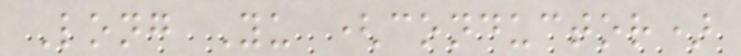Long Yu (conductor)
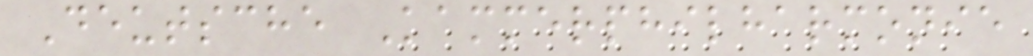Deutsche Kammerphilharmonie
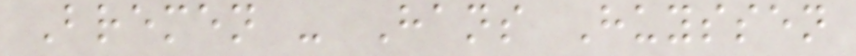Bremen - Hans Huyssen
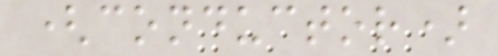(conductor)
